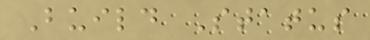Build Status
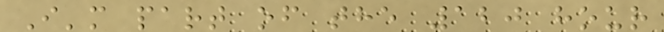I'm part of the 120 hour
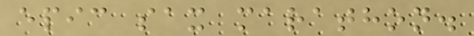epic sax marathon.
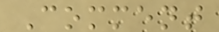Comment
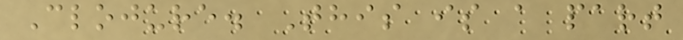Clojure. This is a part
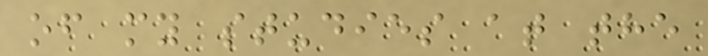of my studies at the
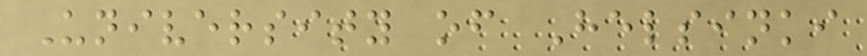University of Helsinki
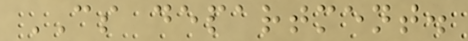CS department.
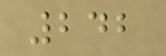242
